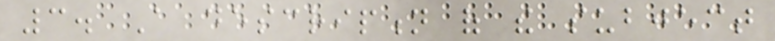3. A description of the subject
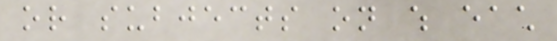or subjects on which each
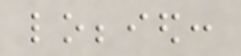lobbied:
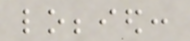lobbied:
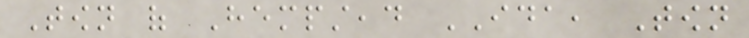Town of Hempstead IDA, Town
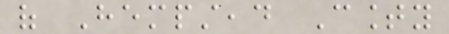of Hempstead County
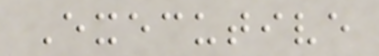Executive
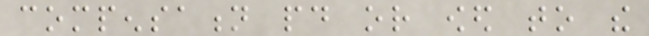compensation paid or owed to the
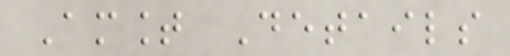Amount Details
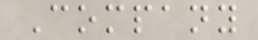Company
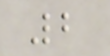2
